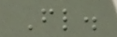Fl.
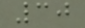30
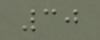30
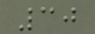30
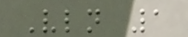Vln 1
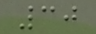30
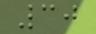30
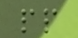pp
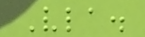Vla.
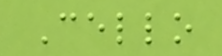Cello
